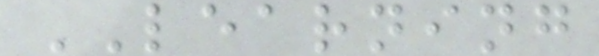LEARNING
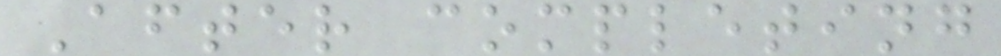After completing
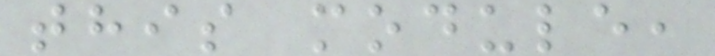this module,
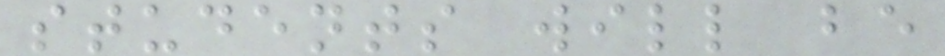students will be
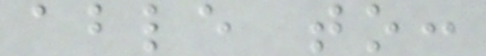able to:
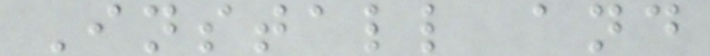Install and
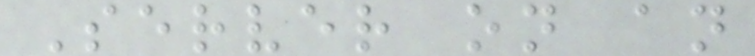Server on an
